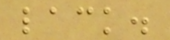lack.
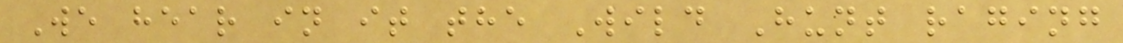We hear in it the Wild Hunt raging
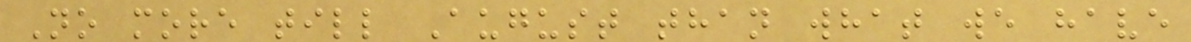No more till August than what we have
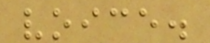voice.
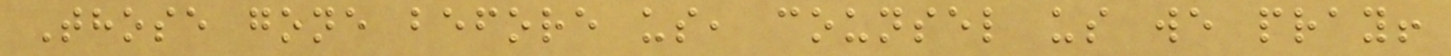Those gone before us, counsel us we pray!
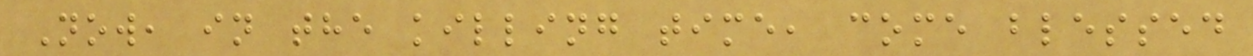Now, in the killing time, come blessed
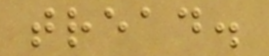tread.
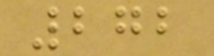272
